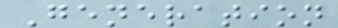Generation
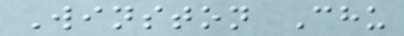Winston Chu
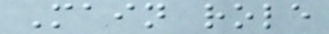Main role
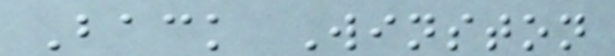Back Winston
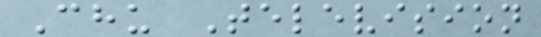Chu Television
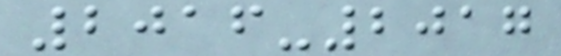2016-2017
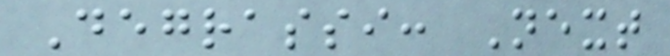Degrassi: Next
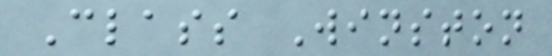Class Winston
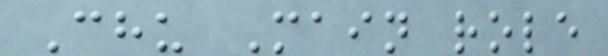Chu Main role
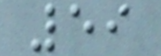59
